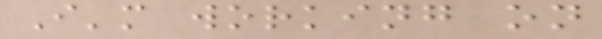I'm working on
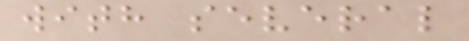with several
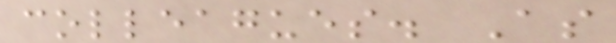colleagues. As
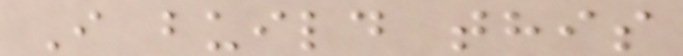I build this
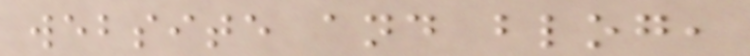website and blog,
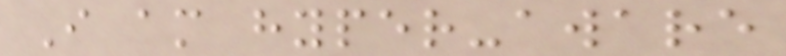I am hyper-aware
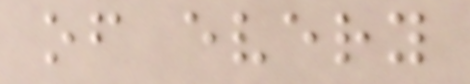of every
